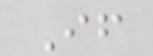If
